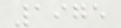1975
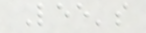Lee's
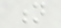n
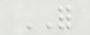FOR
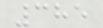385
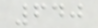640
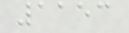1153
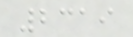2319
